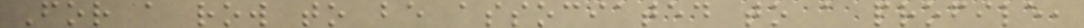For a row to be associated to a profile,
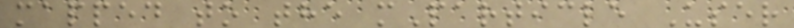mapped to the mParticle User
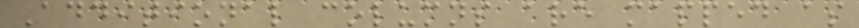Additional columns are mapped as
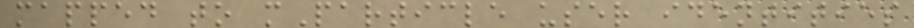mapped to mParticle user identities
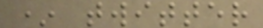* twitter
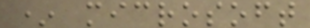* microsoft
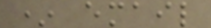* email
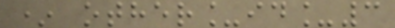* other_id_3
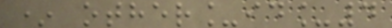* other_id_4
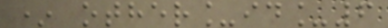* other_id_6
